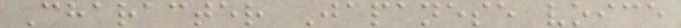Character Japanese voice
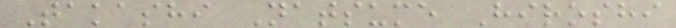Takashi Natsume Hiroshi
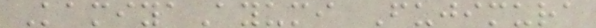KamiyaAyumi Fujimura
